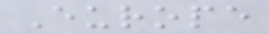Europe
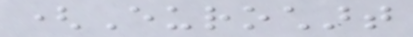(Eurochart
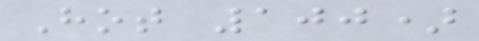Hot 100)
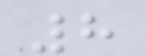8
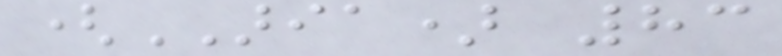(ARIA) 83
